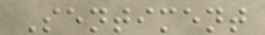Sentiment
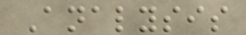Analysis
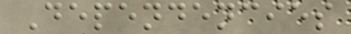Dependencies
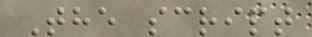The script
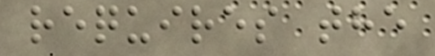requires the
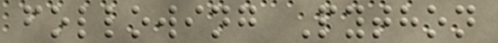following Python
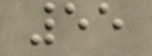55
